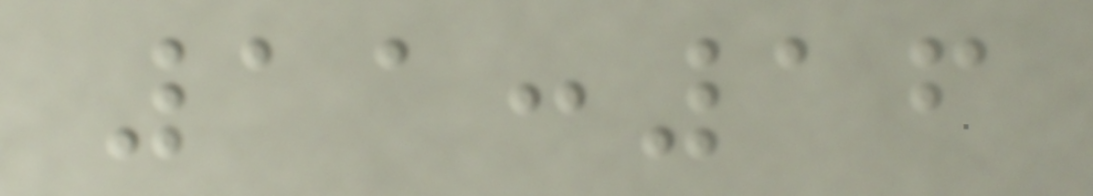11:16
